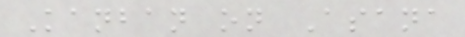Kanban on Asana
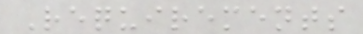Requirements
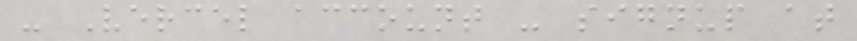- Vercel account - signup at
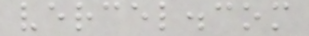vercel.com
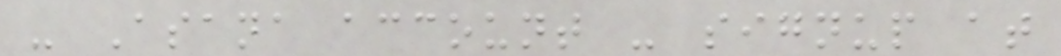- Asana account - signup at
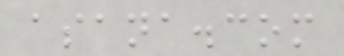asana.com
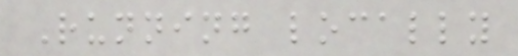Running locally
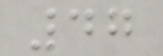47
